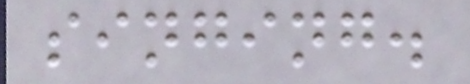singing.
